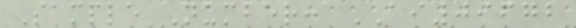Sample Number: AI09672
